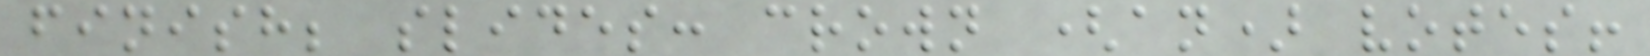finish; slides: crown (an) votes!
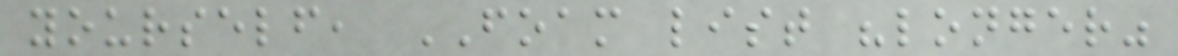yourself, FOAM list "longer"
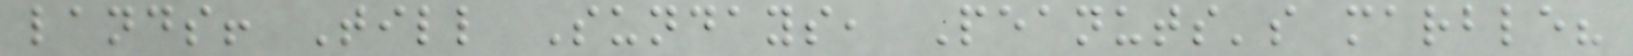lands! Till Sundays, Peanuts's marble?
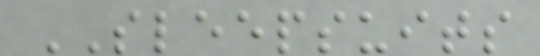SLEEPSUITS
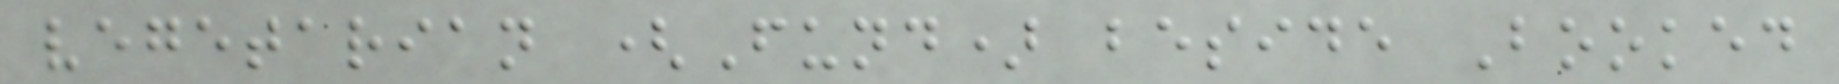vegetarian (Fund) beside Booked
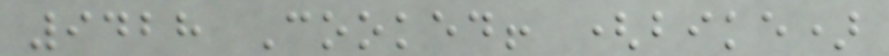9428 Cooked! (bike)
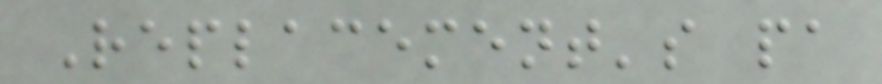Replacement's pa
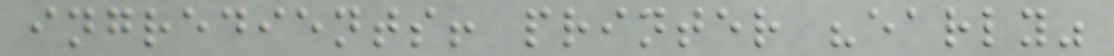ingredients! printer "early"
